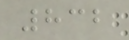832
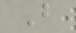B
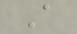A
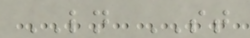LN ST
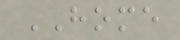HOME
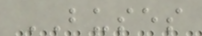BUSES
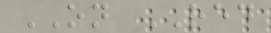ON RED
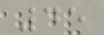45
